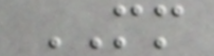MM
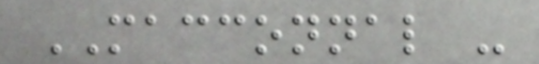MACCONNAL -
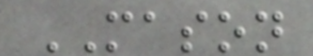MASON
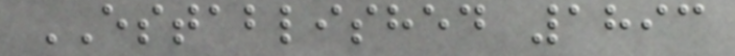ESTABLISHED 1893
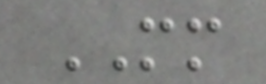MM
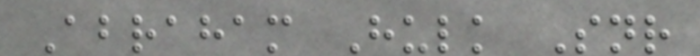Abraham Hulk Snr
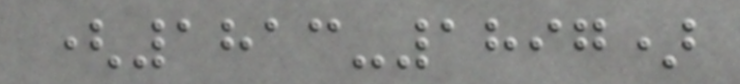(1813-1897)
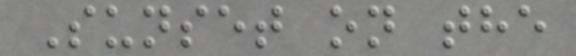Sunset on the
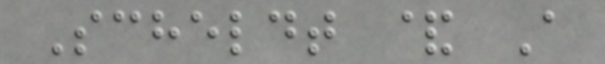Scheldt & A
